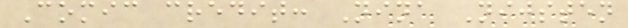Comic credit: Nina Nijsten
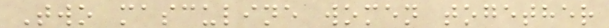Two masculine women together
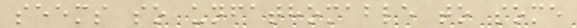seems so unfathomable to some
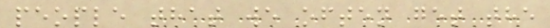people that we often get the
